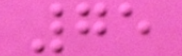75
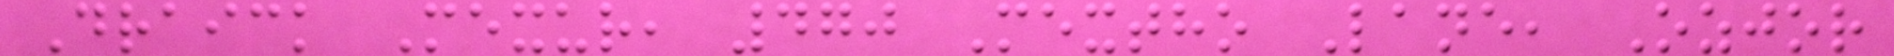Draick Mexur, 470 Mextho Lane, Ozjor
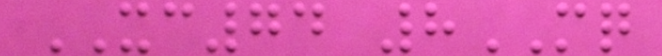XC74 8MQ
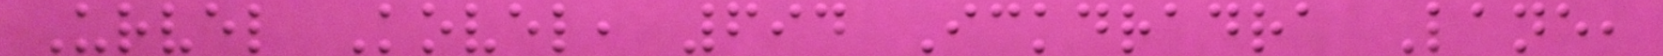Urvel Kovel, 694 Ickdradra Lane,
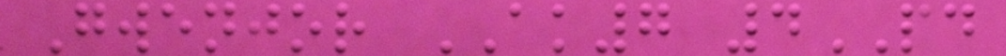Gwenjor AK7 4PD
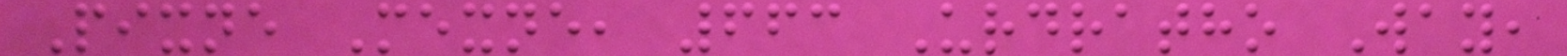Pixne Mexne, 663 Urdratho Way,
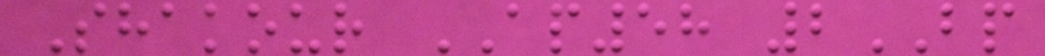Shakour AP58 2BP
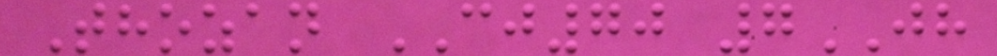Thozan CJ70 7JH
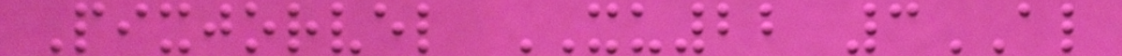Pixjorvel XU22 3AL
